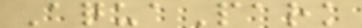AquaPark
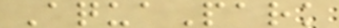AquaPark
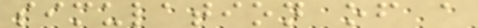simulation of a
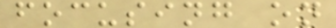focusing on
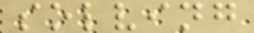solving
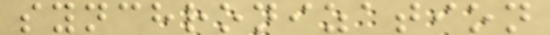synchronization
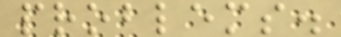problems.
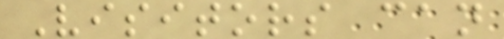Visitors can
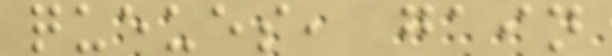queues, gain
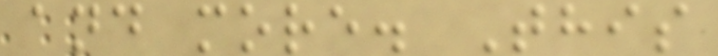and more. This
